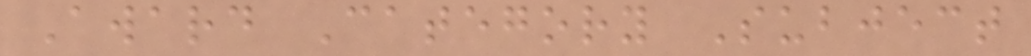Award Category Subject
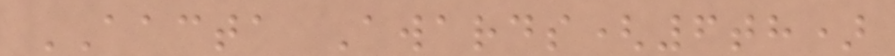AACTA Awards(6th)
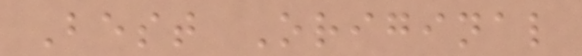Best Original
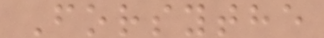Forsythe
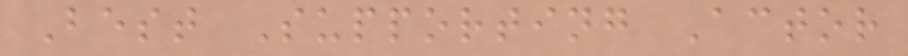Best Supporting Actor
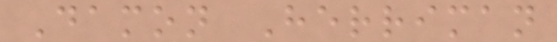Damon Herriman
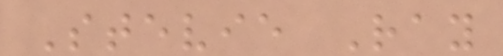Stevie Ray
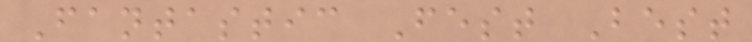Fantastic Fest Best
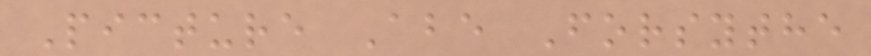Picture Abe Forsythe
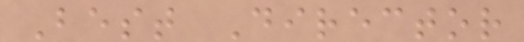Best Director
